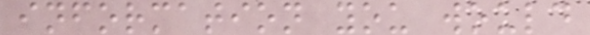information you would
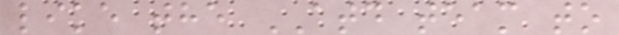like the ATD team to
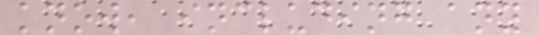know, including any
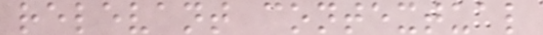relevant contextual
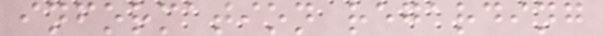information regarding
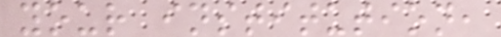your institution,
